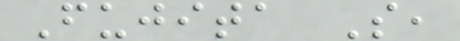Fujita S,
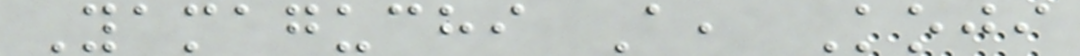Yamaguchi A, Koji
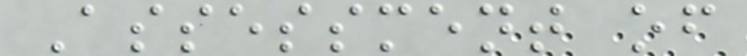Assessment of
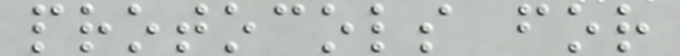protocols for
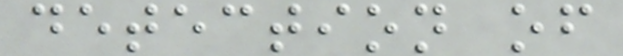detection of
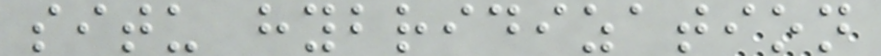situ hybridization
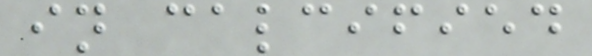in calcified
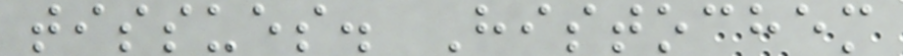tissues. Histochem
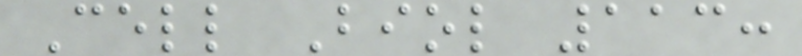Cell Biol 113:
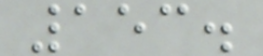153.
